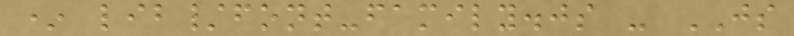* lib/font-family.js - JS
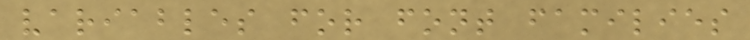variables for font families
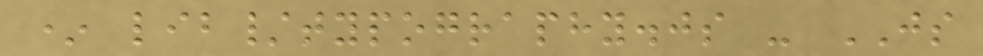* lib/typography.js - JS
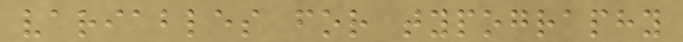variables for typography
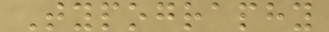Typography
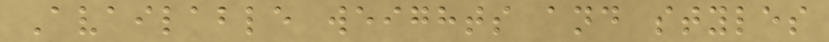Available weights and styles
